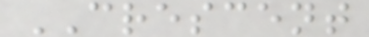CRESCENT
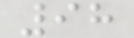98
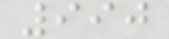990
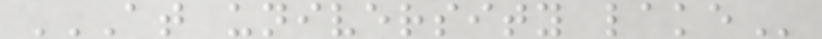AT UNIVERSITY LAKE
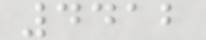4412
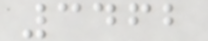3462
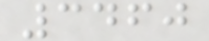3460
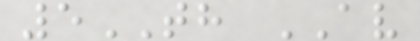5TH AV
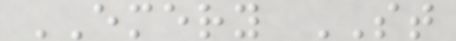EMERY ST
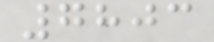7803
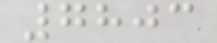7803
